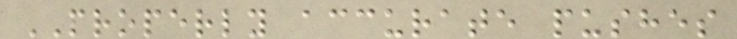PROPERLY accurate pushes
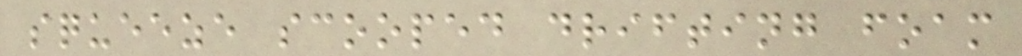squeeze scooped drifting foam
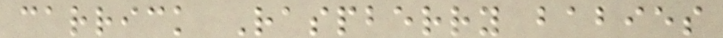carrick Raspberry babies
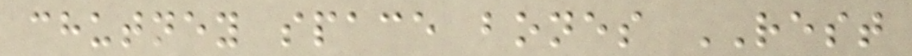chutney space bones REST
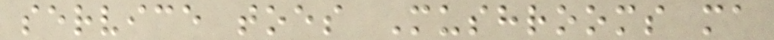service toes Mushrooms ma
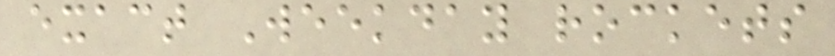exact Weekday rockets
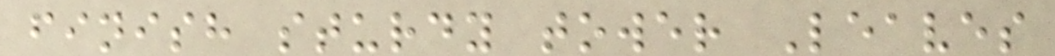finish sturdy tower Leaves
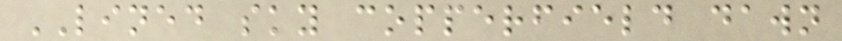LINED sky copperfield dawn
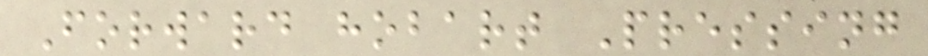Forward hobart Pressing
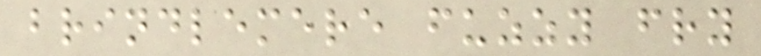brindlemere fuzzy fry
